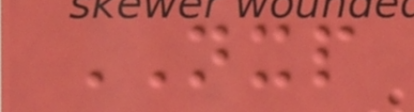NXP
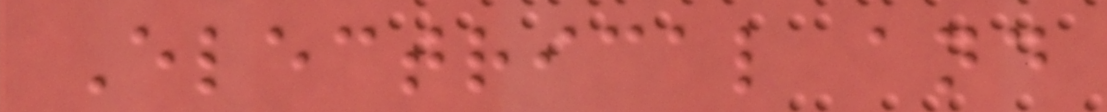Electrical and
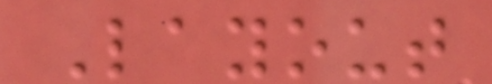Layout
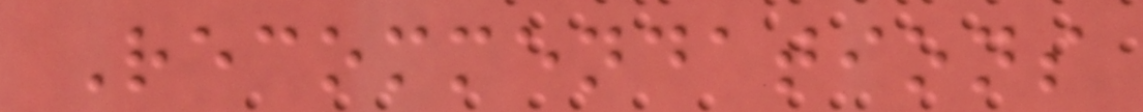Recommendations
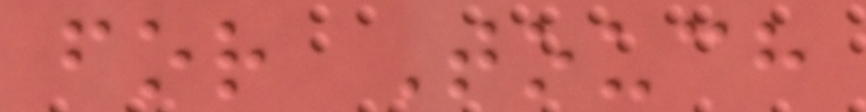for Touch
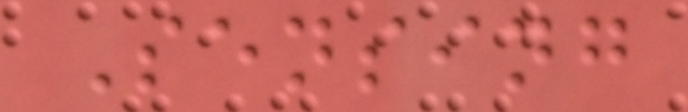Sensing
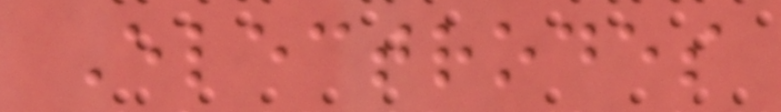Electrodes
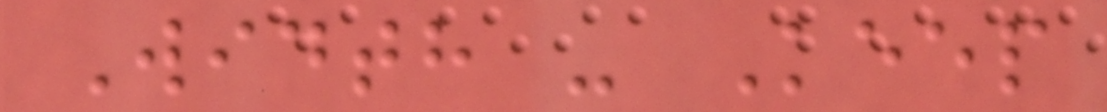Width - Keep
